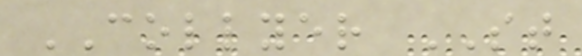COLLYER ST
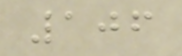106
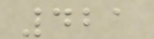421
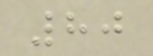80
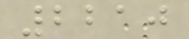2210
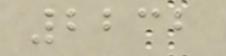2232
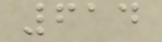614
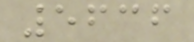5636
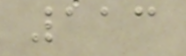113
